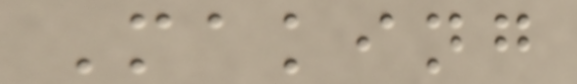Making
